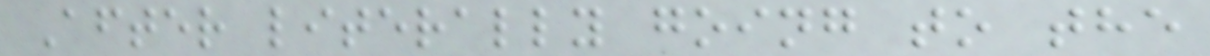After literally going to the
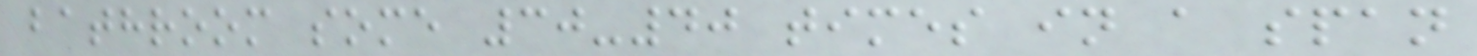bathroom some 30-40 times in a span
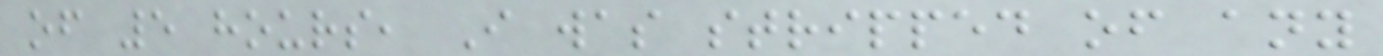of 5 hours, I was stripped of any
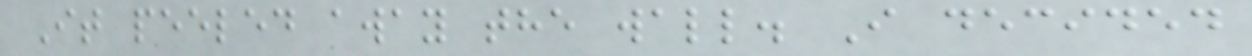It peeled away the wall. I decided
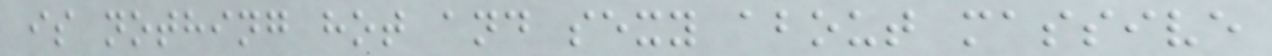is nothing hot and sexy about massive
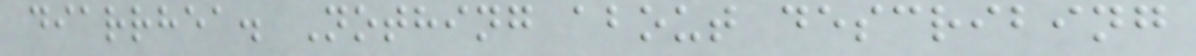diarrhea. Nothing about describing
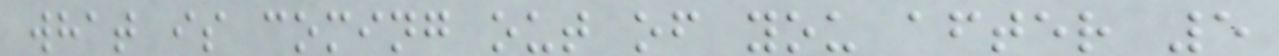what is coming out of you after 5
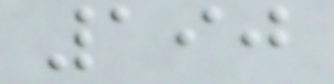190
